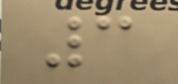3
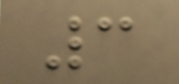3
